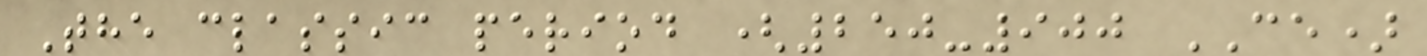The classic period (250-900 CE)
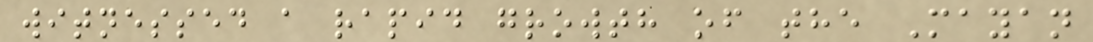witnessed a rapid growth of the Mayan
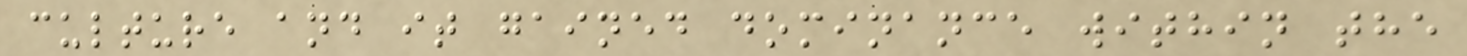culture and it gained dominance within the
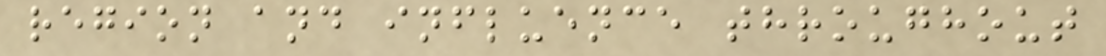region and influence throughout
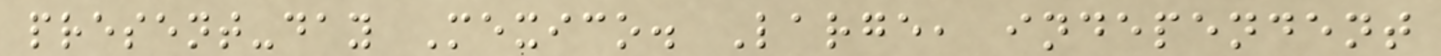present-day Mexico. Large, independent
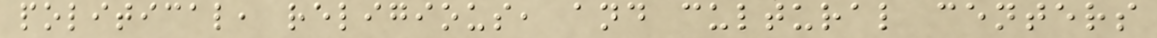political, religious, and cultural centers
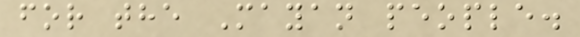for the Mayan people.
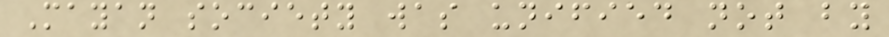Mayan society was unified not by
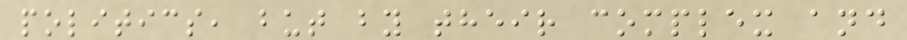politics, but by their complex and
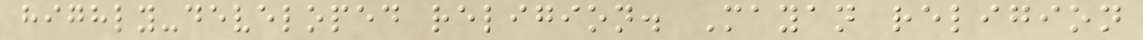highly-developed religion. Mayan religion
